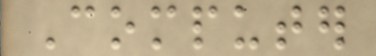Computer
